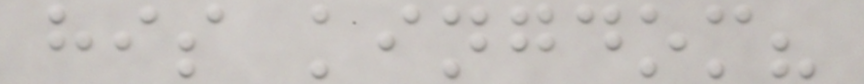his kingdom?
